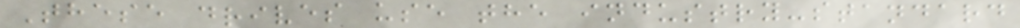These drives use the industry-standard
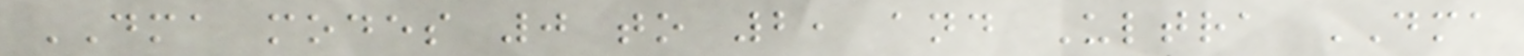DMA modes 0 to 2, and Ultra DMA
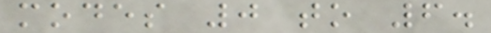modes 0 to 6.
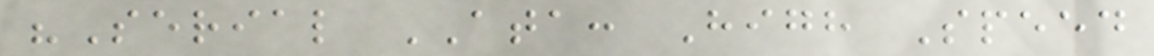"Serial ATA: High Speed
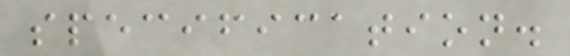specification.
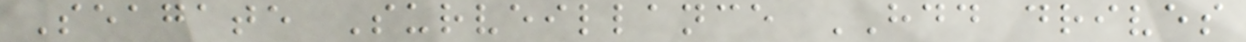Seagate Surveillance HDD drives
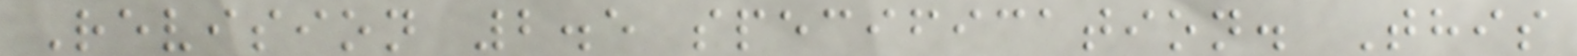Revision 2.5 specification. This
